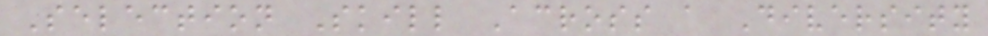Selection Skill Across a Diversity
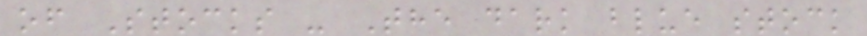of Stocks - The dark blue stock
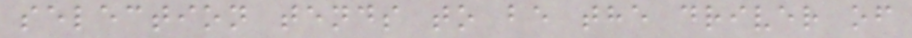selection tends to be the driver of
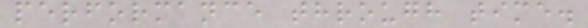performance through time.
